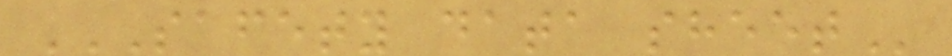SAFETY DATA SHEET
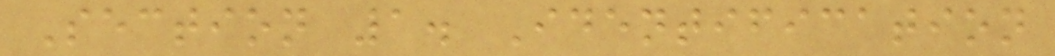Section 1. Identification
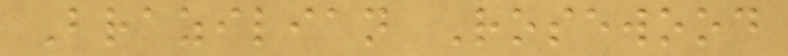Brazilian Rosewood
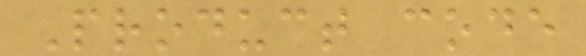Product code
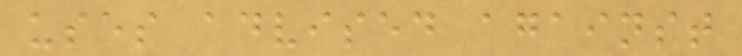uses advised against
